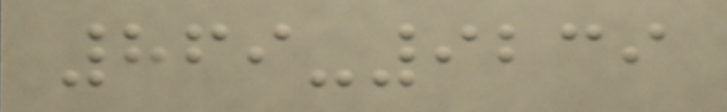869-9239
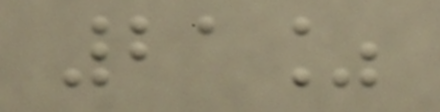21%
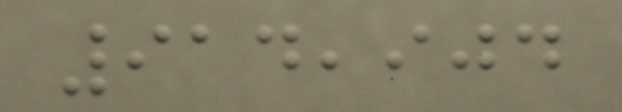914,904
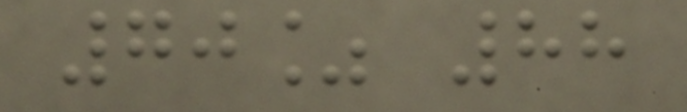70% 88
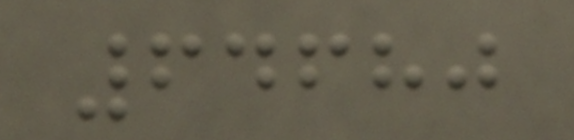64680
